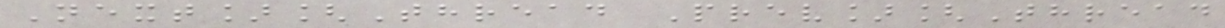Next][Thread Prev][Thread
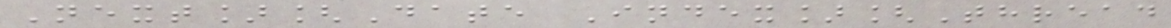Next][Date Index][Thread
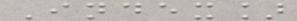Index]
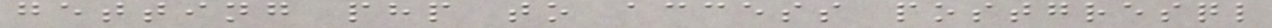getting php to access postgresql
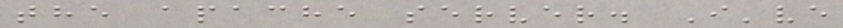the apache server. I've
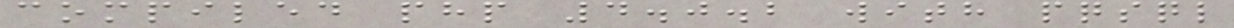compiled php 4.0.2 with pqsql
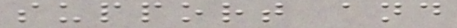support and
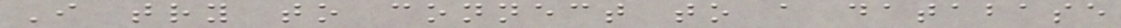I try to connect to a database
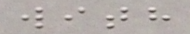with
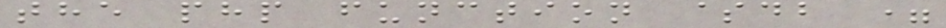the php function $db =
